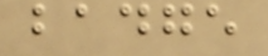badge
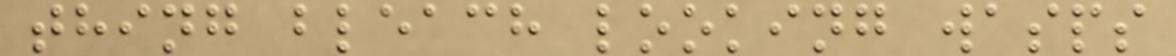thing bleach looking wasps
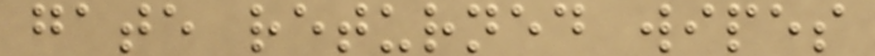gate returned wipes
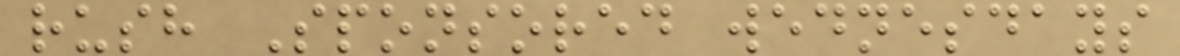rush Sponsored wednesdays
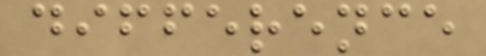difference
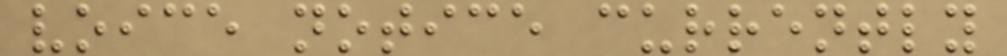voice notice currently
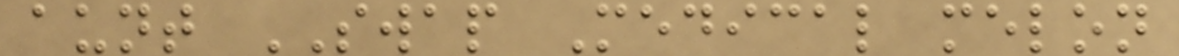aunt SWAP Medical melon
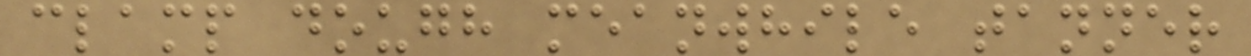clamp dough meanwhile tanner
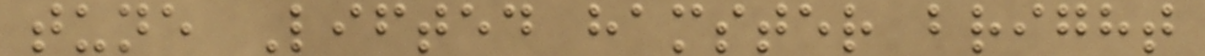tune Lifted hamster bright
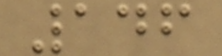146
